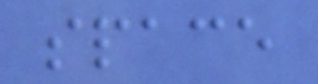space
